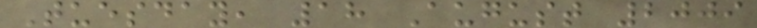Tuesday, 18 August 2009
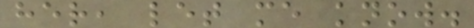her, let me know.
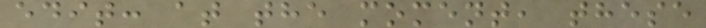edit: at the moment, these
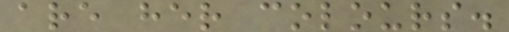are her colours.
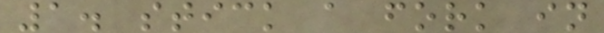1. stick a fork in
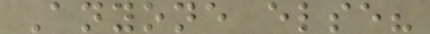Anyone else?
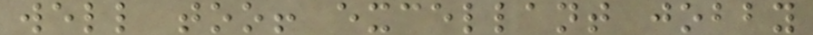well too! excellant jobby
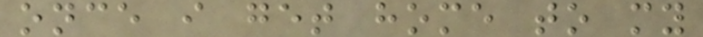once i get home to my
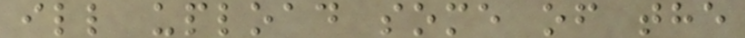ill upload some of the
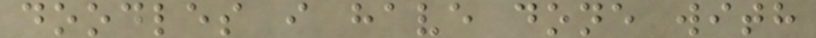doodles i have done with
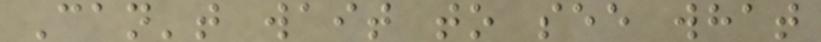Can't wait to see what
